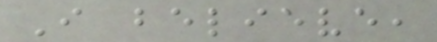I believe,
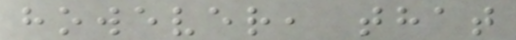however, that
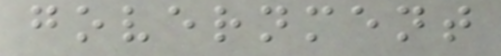government
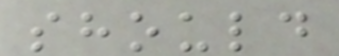should
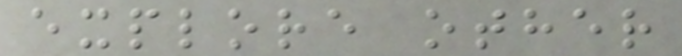explore other
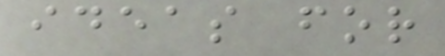ideas for
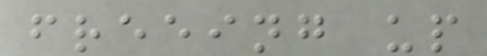freeing up
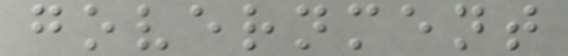government
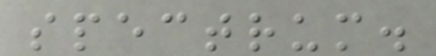spectrum.
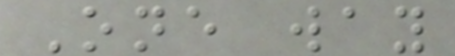One way
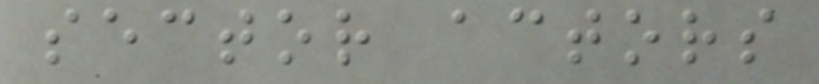sector actors
